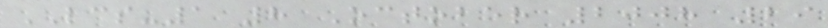LCS-1 8 October 2008 29
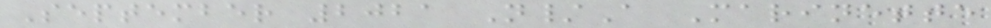September 2021 N/A Marinette
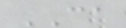CA
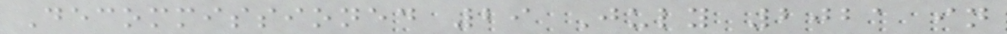Decommissioned 29 July 2021 in
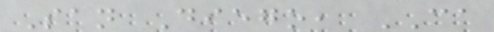San Diego, CA
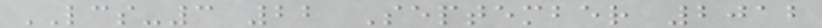LCS-3 22 September 2012
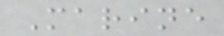Marine
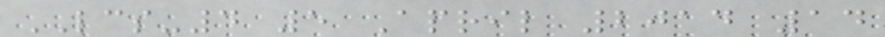LCS-4 5 April 2014 14
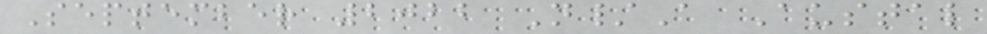September 2022 N/A Austal
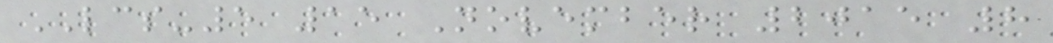LCS-5 15 November 2015 8
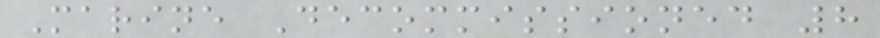Marine Decommissioned 8
